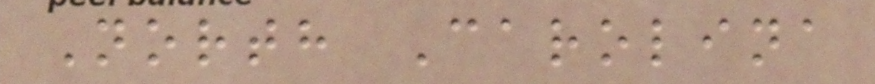North Carolina
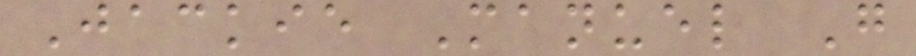Jackie Manuel G
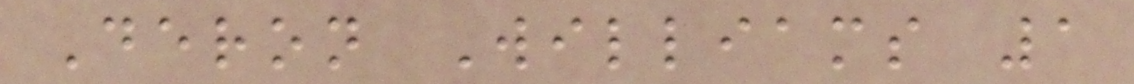Deron Williams 1
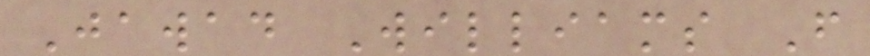Jawad Williams F
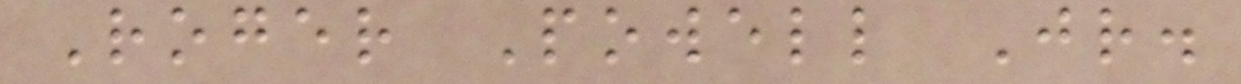Roger Powell Jr.
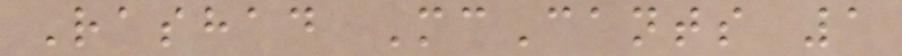Rashad McCants 1
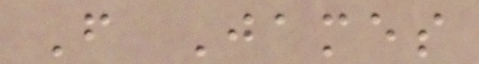F James
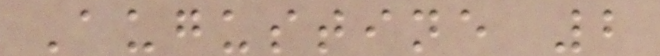Augustine 2
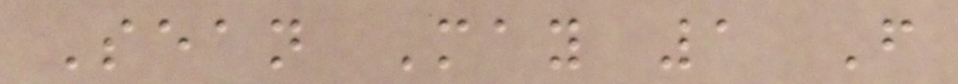Sean May 1 F
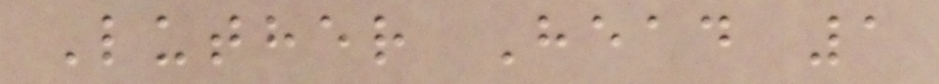Luther Head 1
